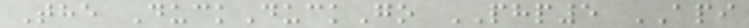The DuckDuckGo PHP5 API
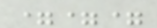===
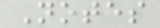Notes
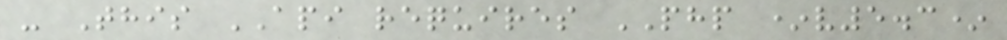- This API requires PHP *v5.3*
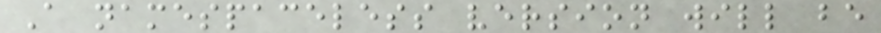A namespaceless version will be
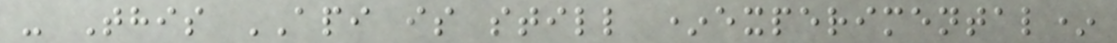- This API is still *experimental*
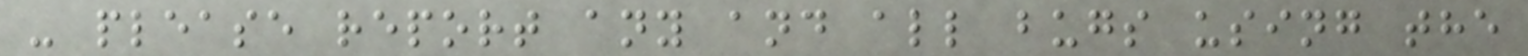- please report any and all bugs using the
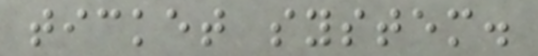ticket system.
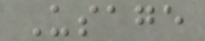Usage
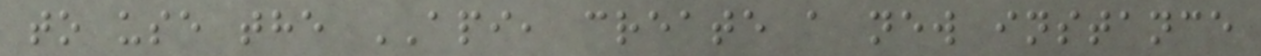to use the API, create a new instance
